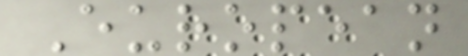European
